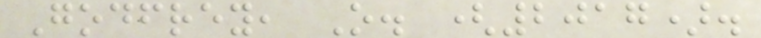Godfrey, O. (2017).
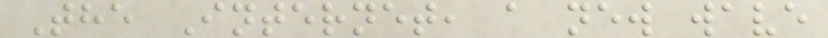The Internet, a new wave
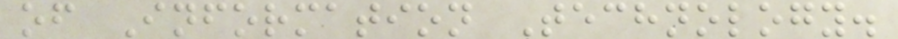of Information Technology.
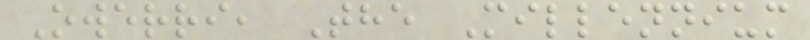Owerri, The Millennium
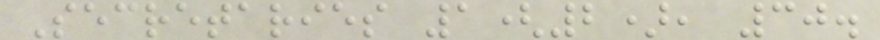Secretaries 1(2), 30.
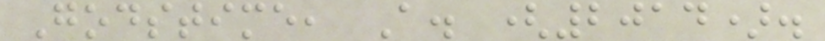Godstime, A. (2014).
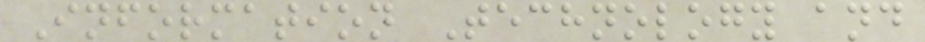Information Technology and
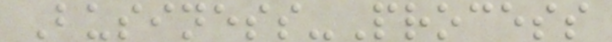Business-Process
